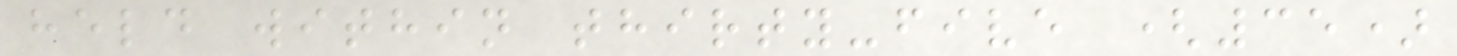held within thirty-five (35)
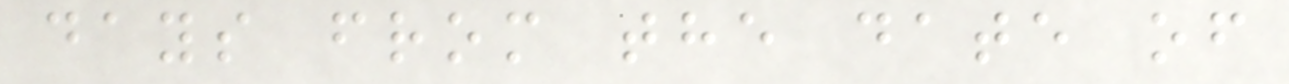days from the date of
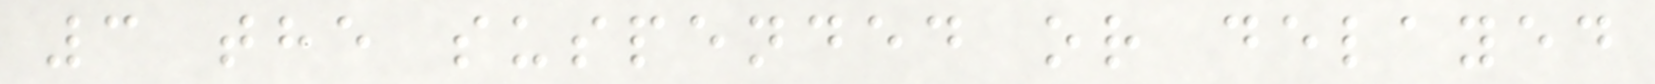3 the suspended or delayed
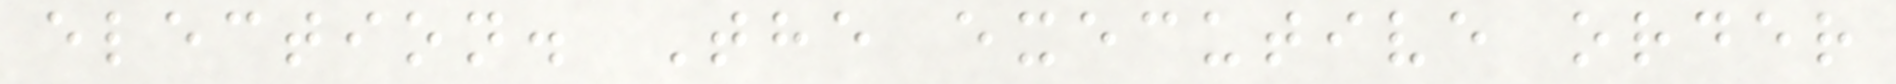election. The executive order
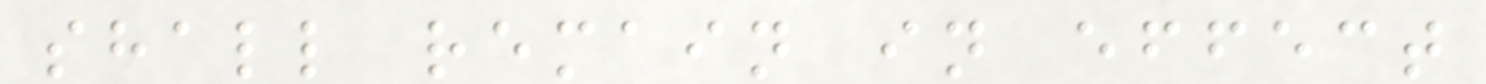shall remain in effect
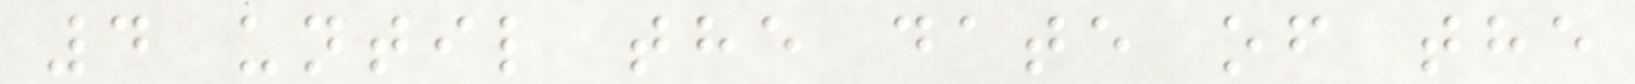4 until the date of the
